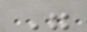"
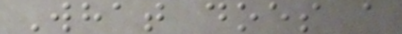What does a
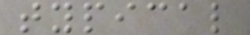typical
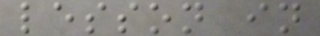lesson in
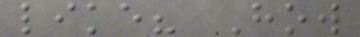like? How
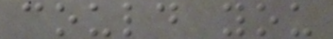could you
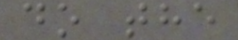do the
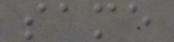same
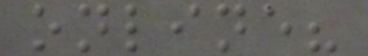online?
